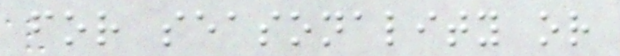for seasonality or
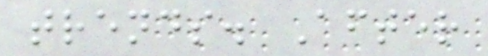trends. After
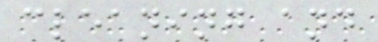cleaning and
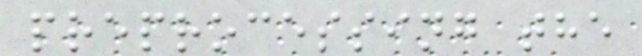preprocessing the
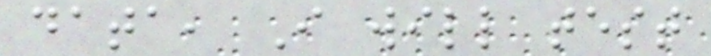data, I will test
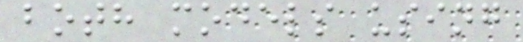both models using
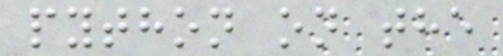python on the
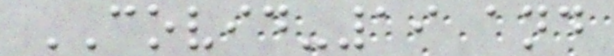COVID-19 and
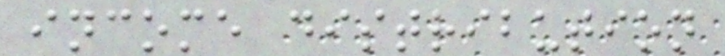income distribution
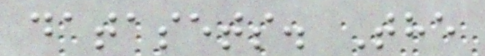datasets. The
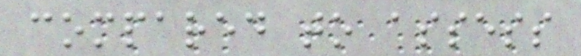compared to assess
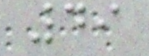49
